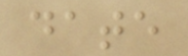date
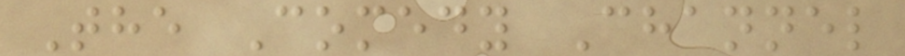The Comedy Channel
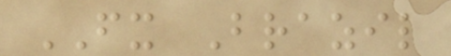FX Brazil
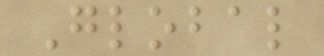Global
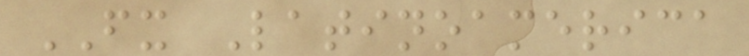FX Latinoamerica
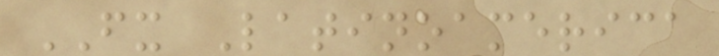FX Latinoamerica
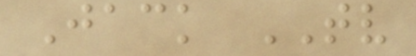Jack TV
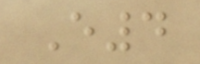E4
